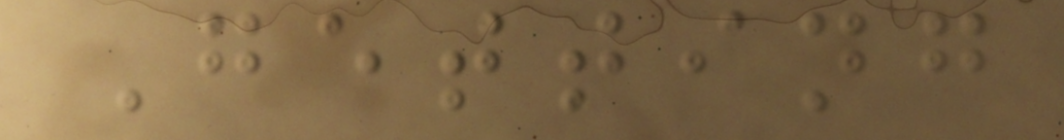Getting
